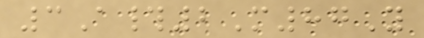3A#2M87Y
